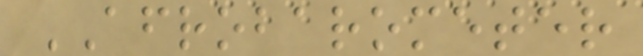AFROBAROMETER
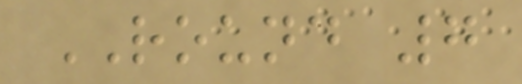ROUND 7
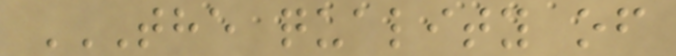THE QUALITY OF
